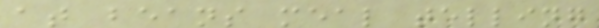at beans meal telling
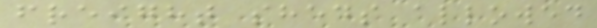freight sheds allowed
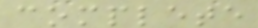complete
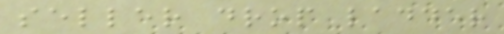seller drop ladder
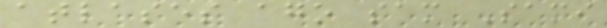atlases ago sam Sami
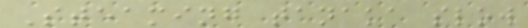Steaming tanaka slow
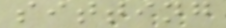sitting
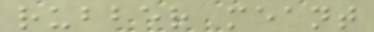rubber meant
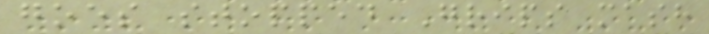goes stopped Grips mash
